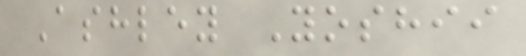Ashley Yoshii
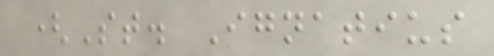(St. Ignatius
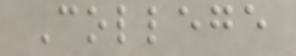College
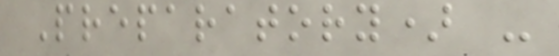Preparatory) -
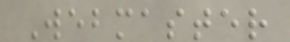Webmaster
